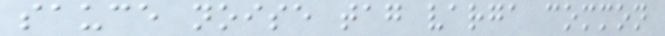sauce noise tag varga common
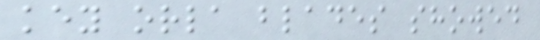key orla blades showed
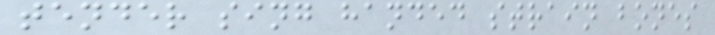tender sing handed strain bones
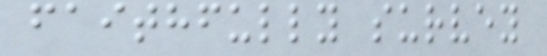faithfully survey
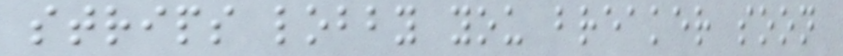strips lobby you breaker soon
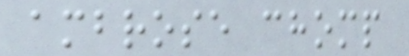ambrose chomp
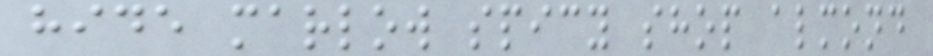hide marlow spicy shop almond
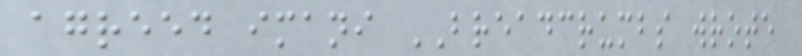agreed imani BREADCRUMBS wrote
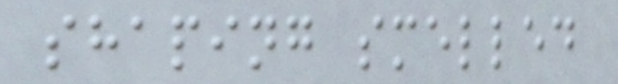shaping smelled
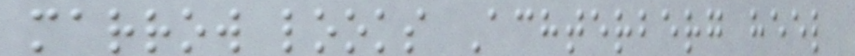marrow looks Achterberg heel
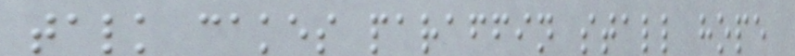talk cakes paraffin stall hope
